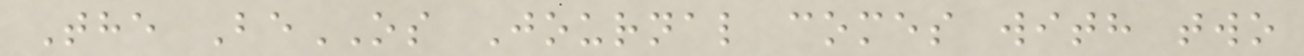The BeOS Journal comes with two
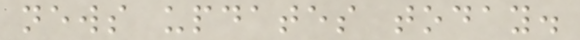news updates today.
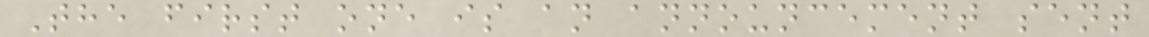The first one is an announcement sent
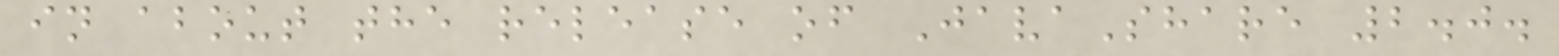in about the release of JavaShare 2.0.
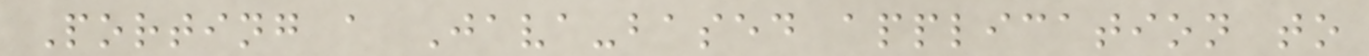Porting a Java-based application to
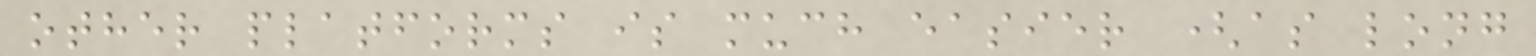other platforms is much easier (as long
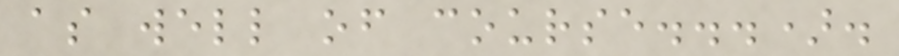as well of course...).
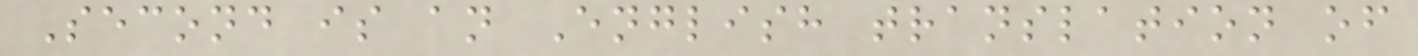Second is an English translation of
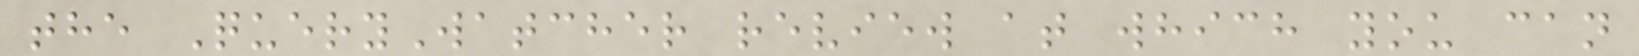the QueryWatcher review at which you can
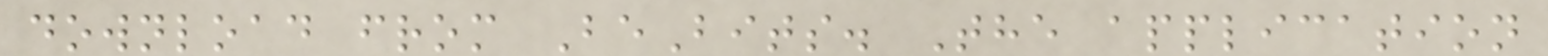download from BeBits. The application
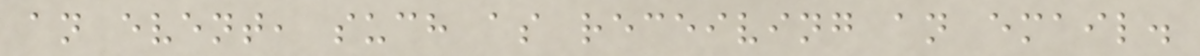an event, such as receiving an email.
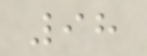98
